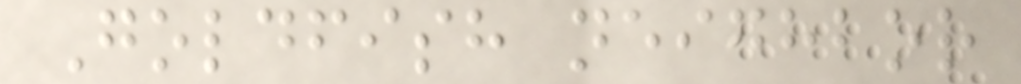Goldfish neighbor
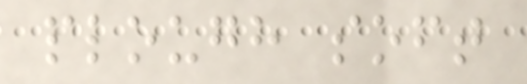plough soft
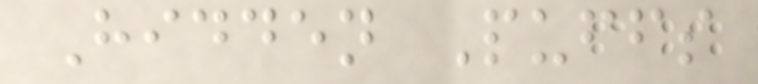Hidden Puffs
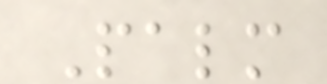Palm
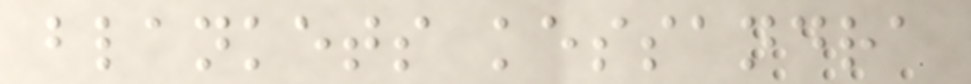blankets kessandra
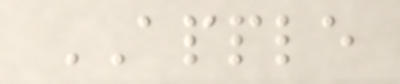APPLE
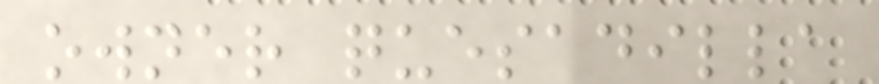owner quesadilla
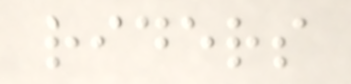riders
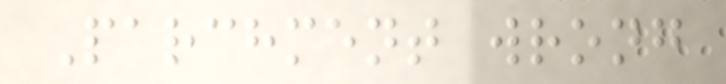Parchment wrong
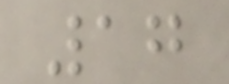17
